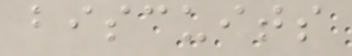biscuits
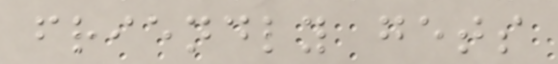friendly gets
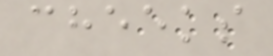cheeks
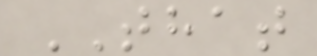THAT
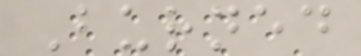Burned
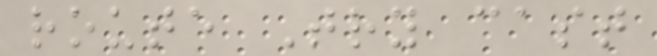route Try cast
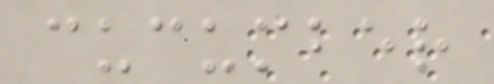cucumber
